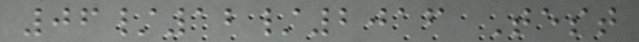06/12/2016 Test
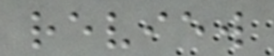review
